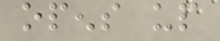opens up
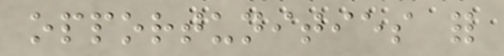opportunities for
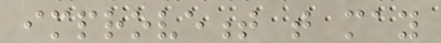improvement that may
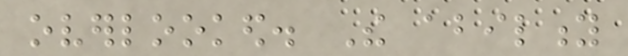overlooked. The ability
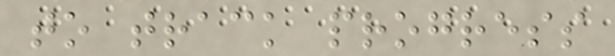to track progress
